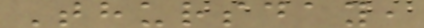Thursday,
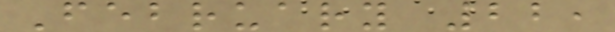February 22,
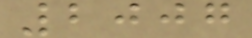2007
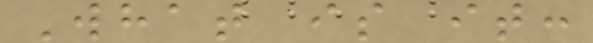What is it:
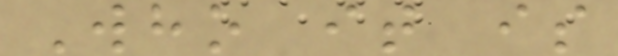Who it is
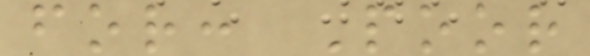for: Poor
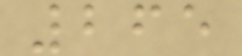265
